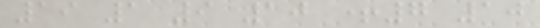19 1 9 10 +7 10
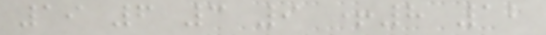19 6 3 9 +8 12
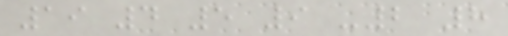19 4 5 9 -2 8
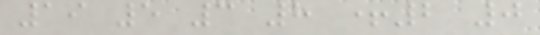19 5 3 8 +2 0
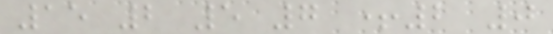15 2 5 7 +2 0
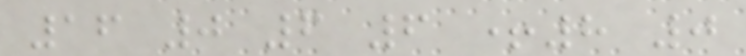16 0 6 6 +8 0
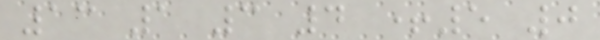13 1 3 4 +5 0
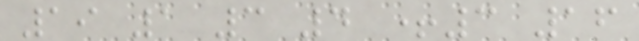19 1 3 4 +3 16
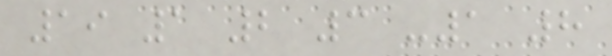19 1 2 3 -1 8
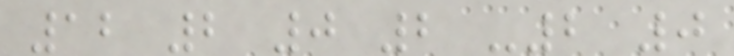12 2 0 2 -2 0
